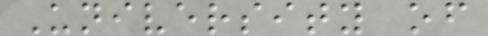University of
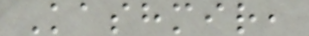Kashmir,
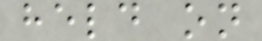held on
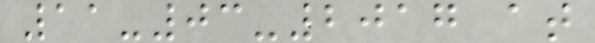11-03-2017 at
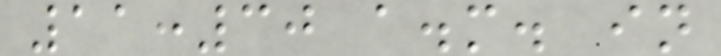11:30 a.m. in
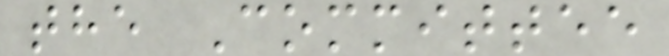the Committee
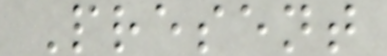Present
